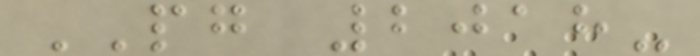PG 2018-
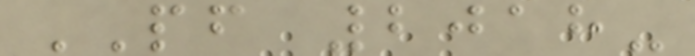PF 2018-
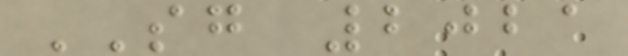SG 2021
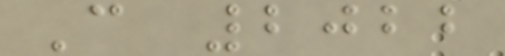C 2022
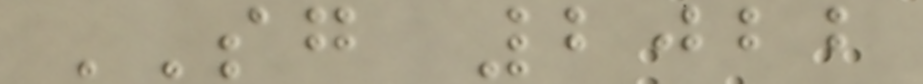SG 2022
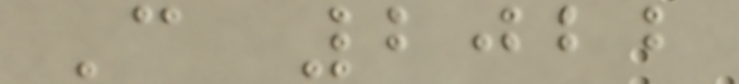C 2022
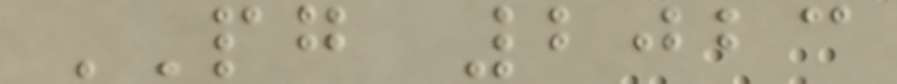PG 2023
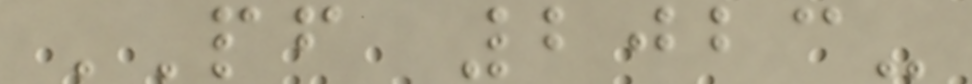PF 2023-
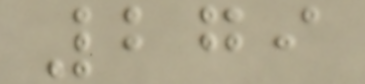279
